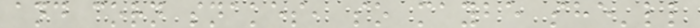and corn snakes, so maybe she'll
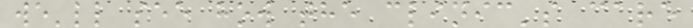we'll see how the clinic's care
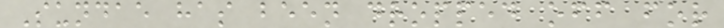Sundae has been dropped off for
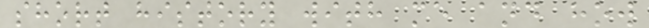short history with me and how
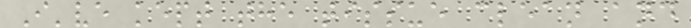I've kept the tissue clean and
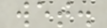wet.
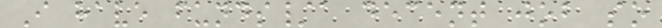I have funds/a decent job so
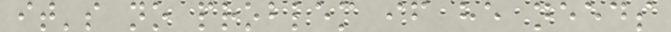it's no problem if he needs
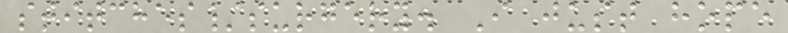stitches/surgery. I just hope
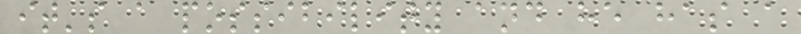it's a possibility and he has a
